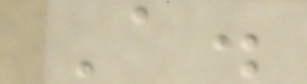A.
